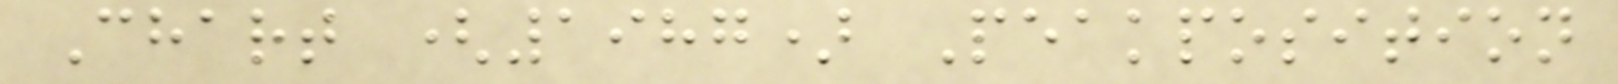Chart (1987) Peakposition
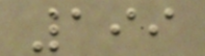199
